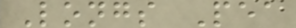Longs Pea
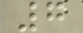7
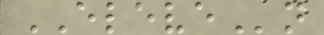ELEVEn
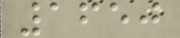1650
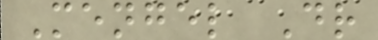Mengel Dr
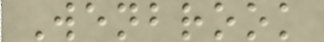Wenbrook
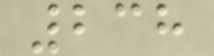238
